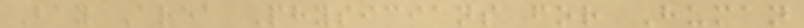Bay Area Physicians for Human
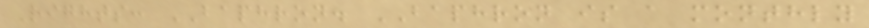Rights: BAPHRON. BAPHRON is a monthly
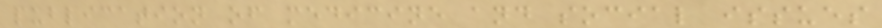publication of medicine and social issues
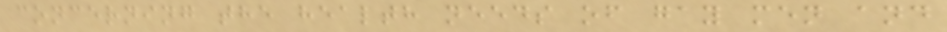concerning the health needs of gay men and
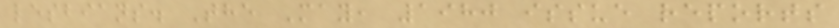lesbians. The May, 1980 issue reports
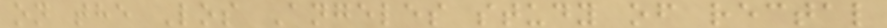on the Los Angeles study of rectal
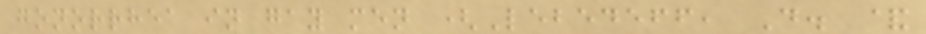gonorrhea in gay men (Lebedeff, D. &
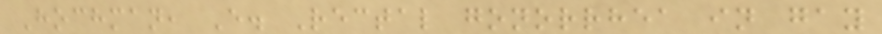Hochman, E. Rectal gonorrhea in gay
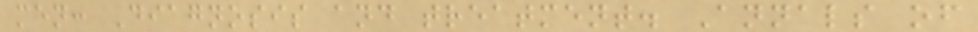men: Diagnosis and treatment. Annals of
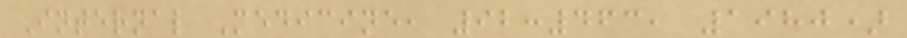Internal Medicine, 92:463, 1980)
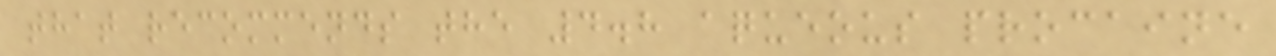that recommends the 4.8 aqueous procaine
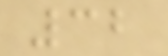32
